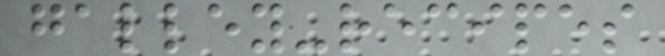galley-recipes
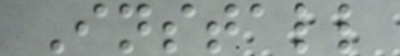Install
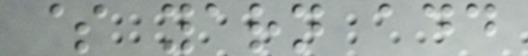$ yarn add
